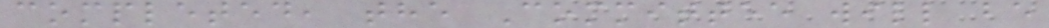completed, the Committee will be
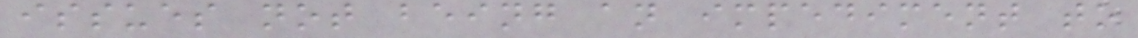issues not being an impediment to
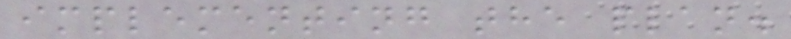implementing the plan.
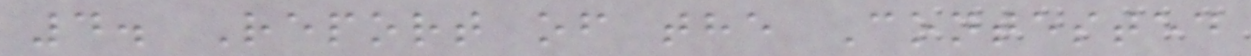4. Report of the Contested
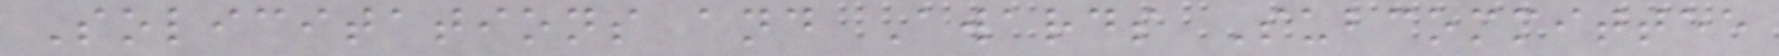Solicitations and Awards Subcommittee
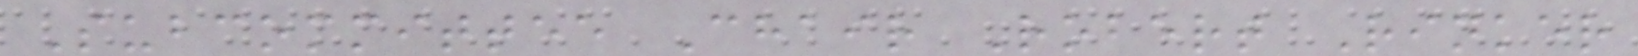Subcommittee Chair Robert Rinker
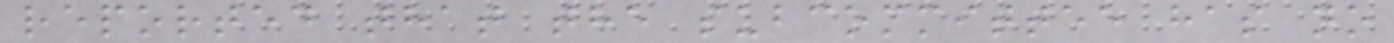reported that the subcommittee has no
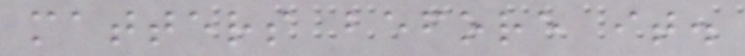matters before it.
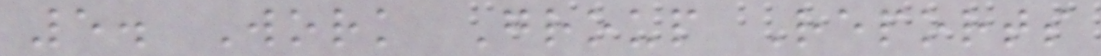5. Work Group Reports
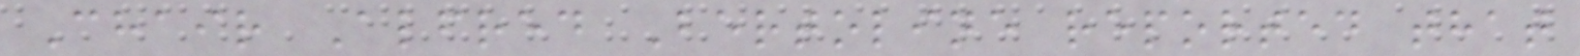Chair Alfred Bertoline reported that
